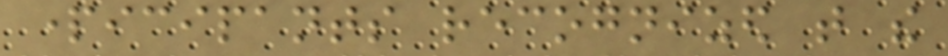participants recognized that the
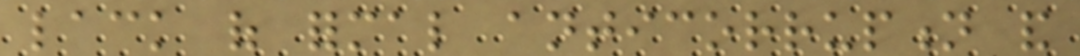lack of formal anticorruption and
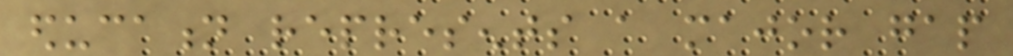education represents a major gap
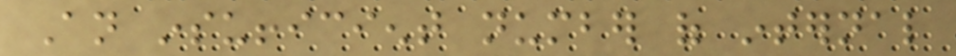An insufficient number of internal
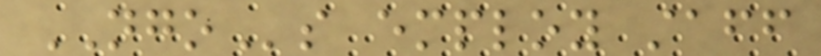NGOs employ staff
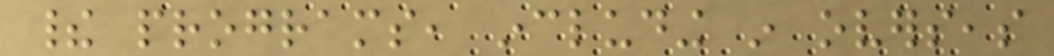their programs, including in overseas
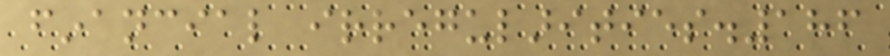financial irregularities.186
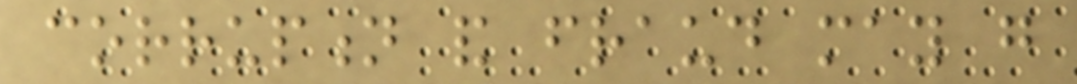corruption and fraud may go
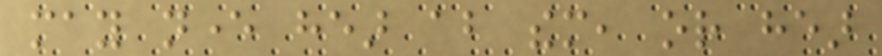may never hear about them, or hear
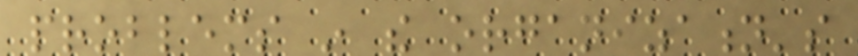problems in the organization's
